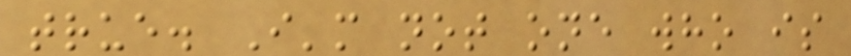true. I'm not one who is
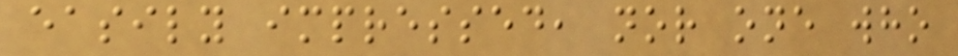easily impressed, nor one who
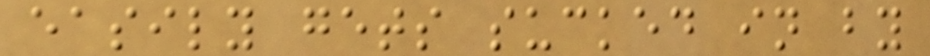easily gets sucked in by
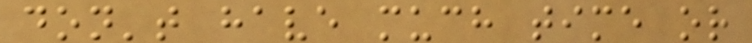don't have much time or
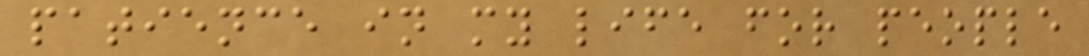patience in my life for people
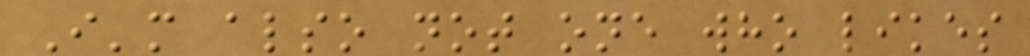I'm also not one who likes
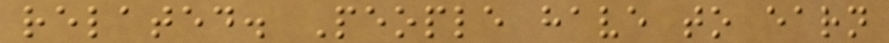related. People have to earn
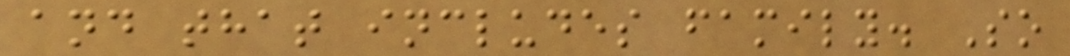and that includes family. So
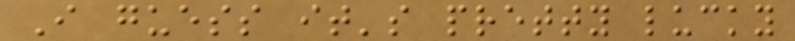I guess it's pretty lucky
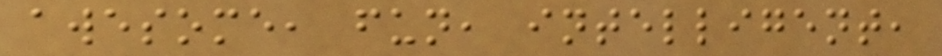awesome, fun, intelligent,
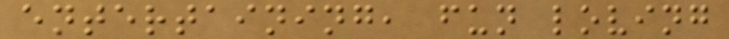entertaining, fun loving
